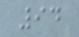94
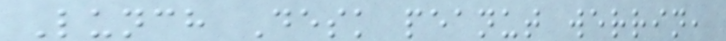Lunch Desk peanut werrin,
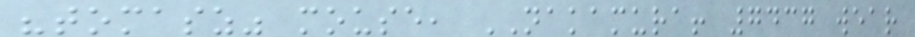"tomasz" mouse, NAKAMURA! 7437 wear
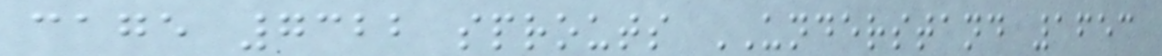cage 7322 sprouts UNDERSTAND 1653
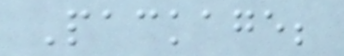Package;
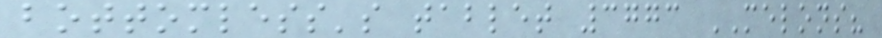bottomless's tablet 3773 MELONS?
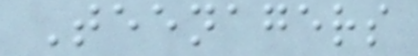Teenagers
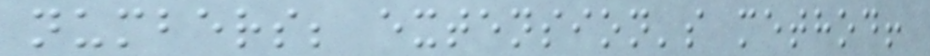numbers; extension's method!
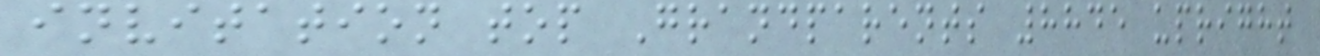invitation top Grandparents 8845 upright
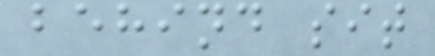behind sit
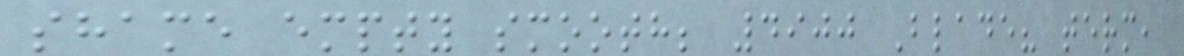shame empty smooth; 4900 Blade? term,
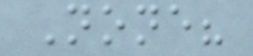None?
